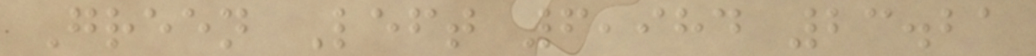Green Left 6,984 23.21
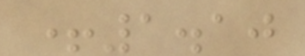+1.10
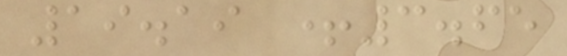19.19 +3.65
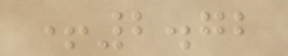+2.72
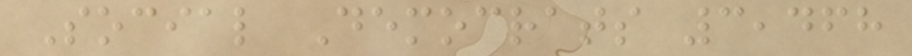Social Democrats 3,468
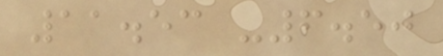11.53 -6.50
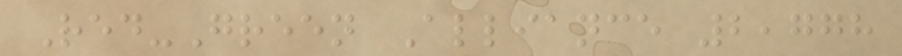Red-Green Alliance 2,778
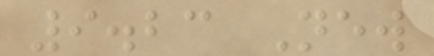9.23 New
